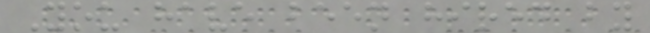You have been hired by
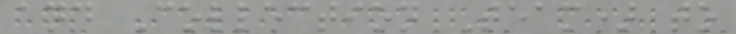and Collection Team) to
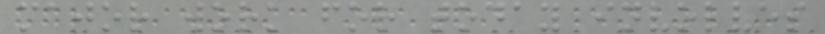major work for today involves
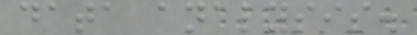data analysis.
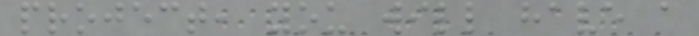project, you will have a
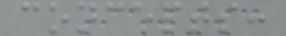concepts:
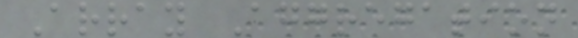Array Aggregation
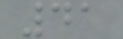41
